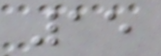15
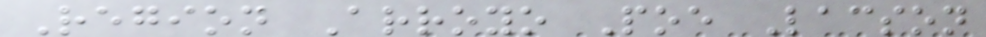Region Arroyo Poe Lacson
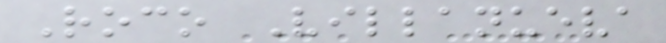Roco Villanueva
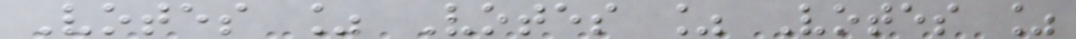Votes % Votes % Votes %
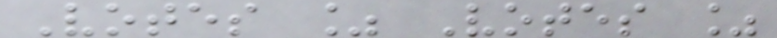Votes % Votes %
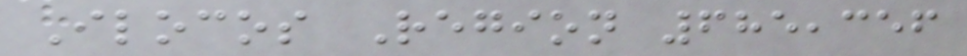Ilocos Region 685,356
